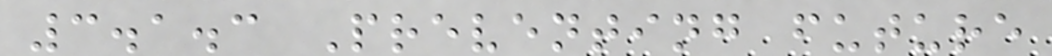3.1.3 Preventing future
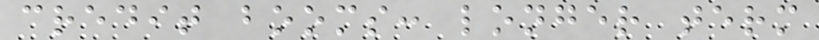credit booms: longer term
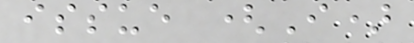issue (I)
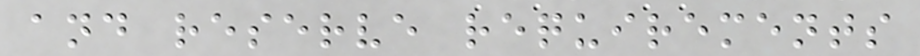and reserve requirements
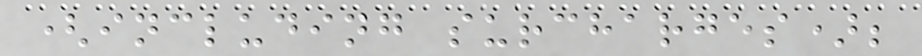(including surcharges);
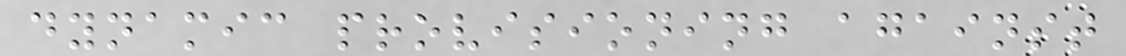dynamic provisioning against
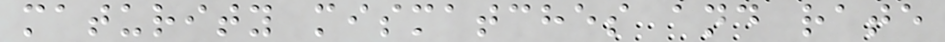maturity mismatches and rate
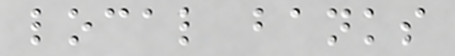local banks
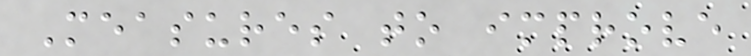Measures to improve
